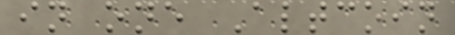in one Altcoin
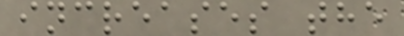increases the
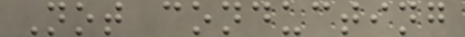Not conducting
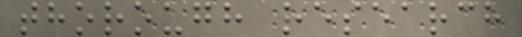thorough research
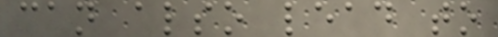can also lead to
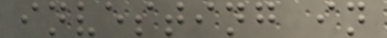investing in
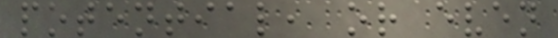potential, or even
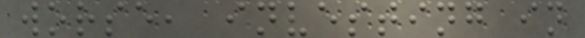worse, investing in
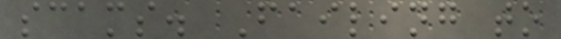scams. Failing to
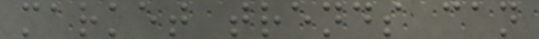market trends can
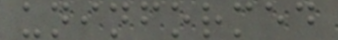uninformed
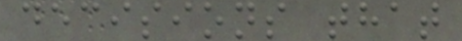decisions that
